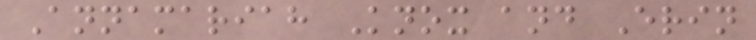Annamariah Knox and Erin
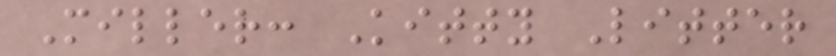Miller: Kitty Litter
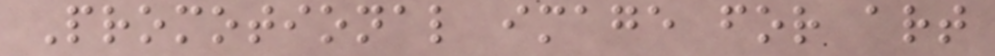Promotional image for art
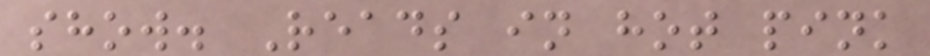show. Reads in hot pink
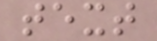text
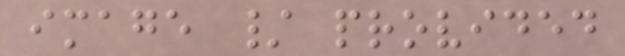image / provided
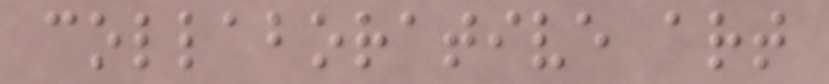collaborative art
